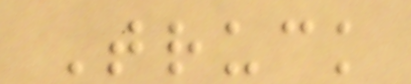Truck
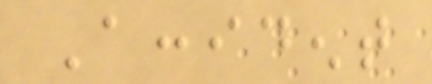Accident
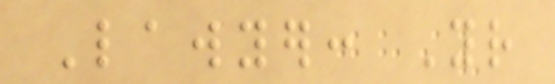Lawyer: Your
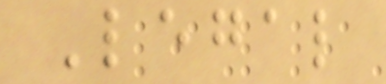Legal
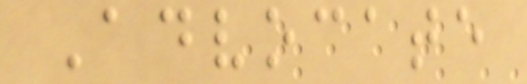Advocate
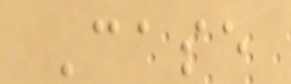Case
